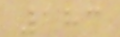183
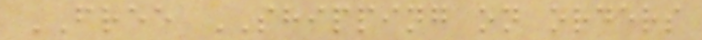FREE SHIPPING on orders
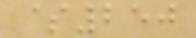$250
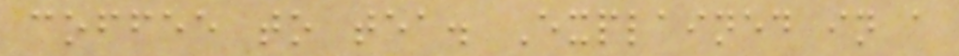coffee to tea. Explained in a
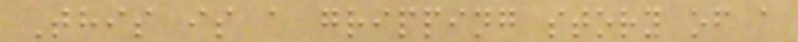This is a gripping story of a
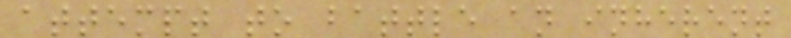attempt to battle an inherent
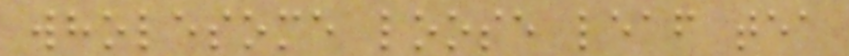wholesome loose leaf tea
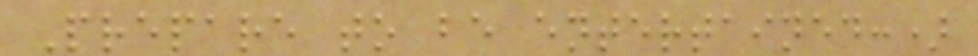Prepare to be entertained:)
